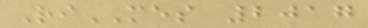RiMES 2017
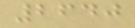2640
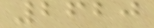2620
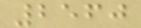2560
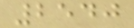2540
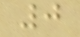0
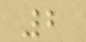2
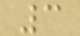3
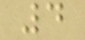4
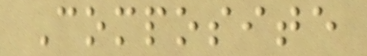Composite
